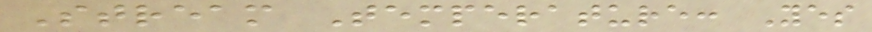Stream Temperature: Yes
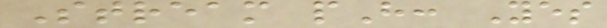Stream pH: Yes
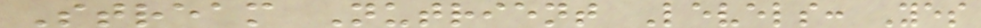Stream Nutrient Levels: Yes
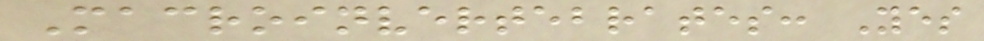Macroinvertebrates: Yes
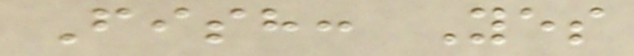Fish: Yes
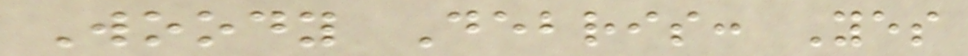Woody Debris: Yes
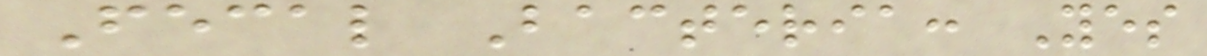Fecal Bacteria: Yes
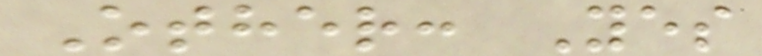Other: Yes
